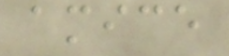amice
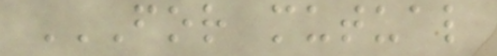FOR MUTUAL
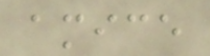amice
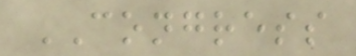CONGRESS
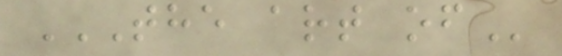THE ART OF
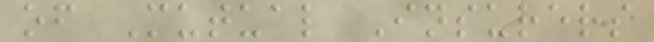of Mutual Insurers
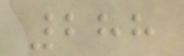288
